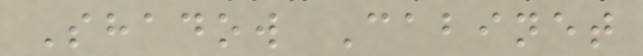Shadow Cabinet
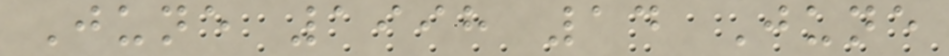June 1998 14 June
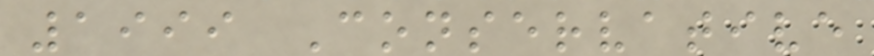1999 Conservative
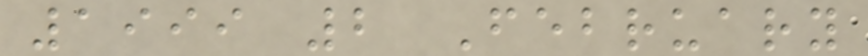1999 2 February
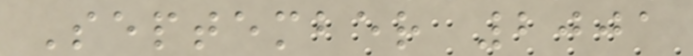September 2001
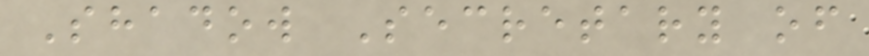Shadow Secretary of
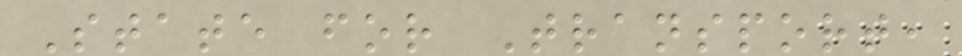State for Transport,
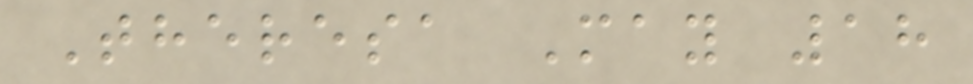Theresa May 18
